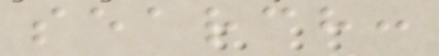search:
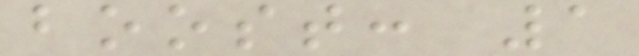boost: 1
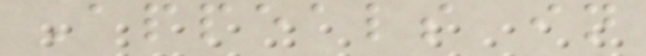Appeals in
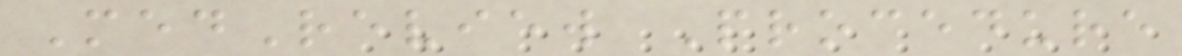MedReview Procedure
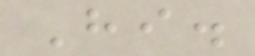Hi.
